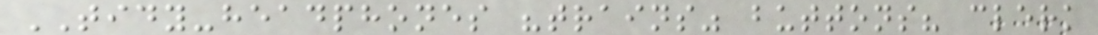TIDY-headphones "trains" buttons? clerk
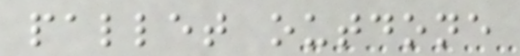pallet outdone
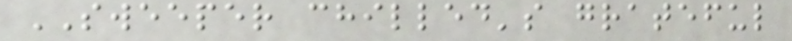SWEEPER chilled's grateful
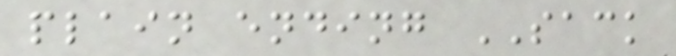plain ending SACK
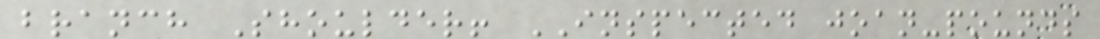branch Shoulder! INSPECTED joan-pounds
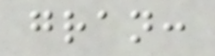gran:
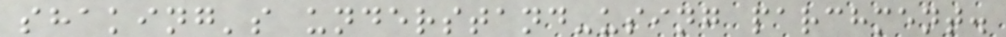shaking's understand-using parchment.
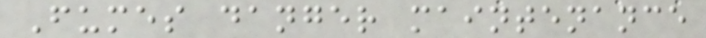Fumes danger maintenance
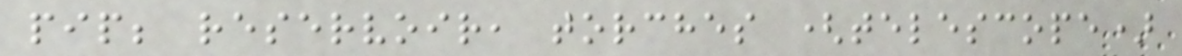pip; reservoir, torches (telescope)
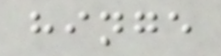hinge
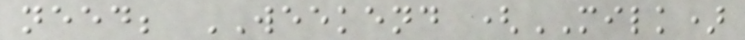need; WEEKEND (MILK)
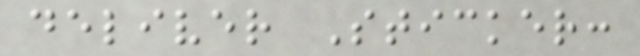deliver Sticker:
